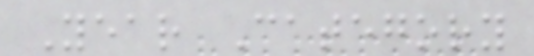Year Category
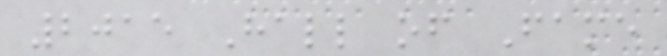2015 Hall of Fame
